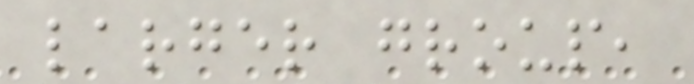larger group,
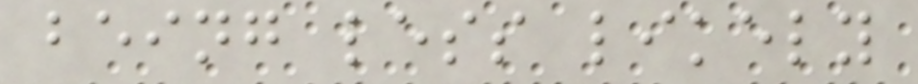being less likely
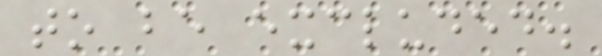to be excluded.
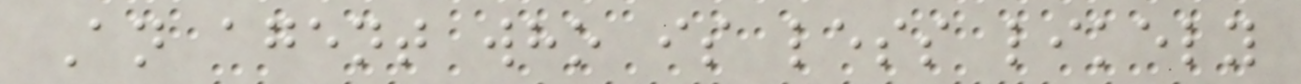An agent who is less likely
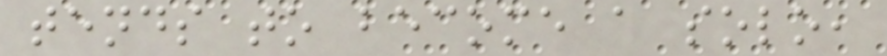tends to become a solo,
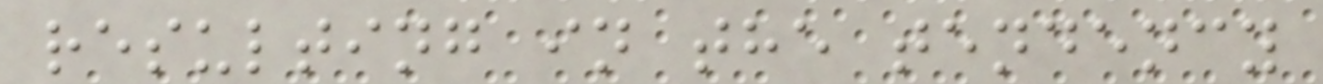resulting in the tendency
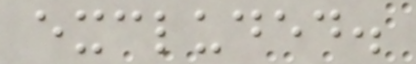excluded.
